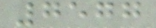7577
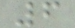6
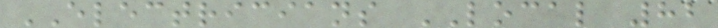ELECTRICIANS LOCAL 82
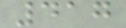417
